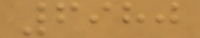6980
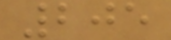205
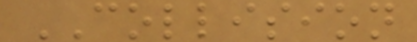COLLISION
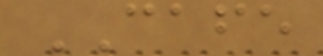CAFE
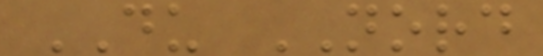DU NORD
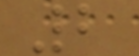2
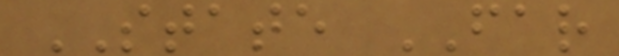STATE FAR
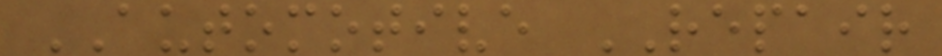AUTOMOTIVE REPAIR
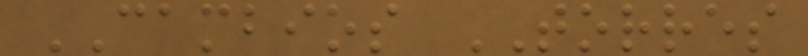CAMBIOS TORRES
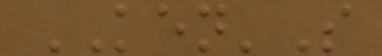KEN'S
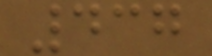437
